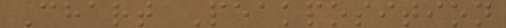Chart Peakposition
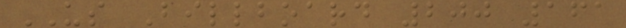US Billboard 200 161
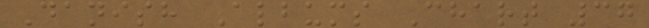Danish Albums Chart 37
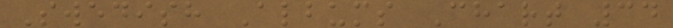Swedish Albums Chart 34
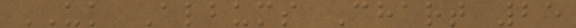UK Albums Chart 25
